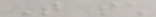That such
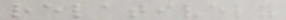relatively
